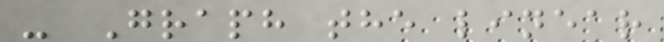- Graph the linear
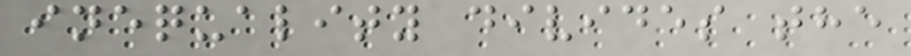inequality divides the
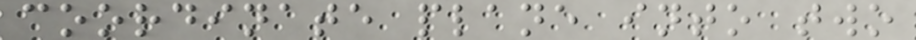coordinate plane into two
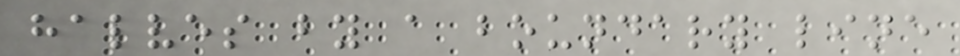halves by a boundary line
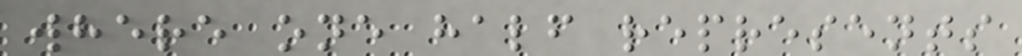where one half represents
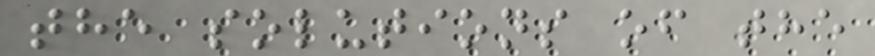the solutions of the
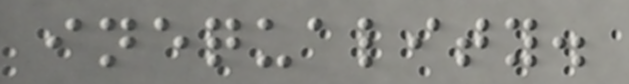inequality.
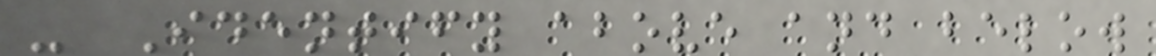- Identify above and below
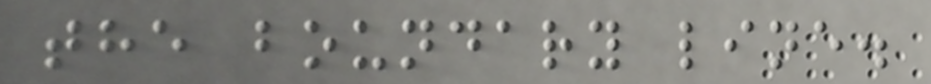the boundary line.
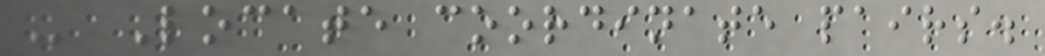- Locate coordinate pairs.
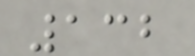132
